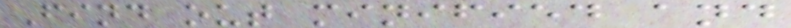Find out minified and
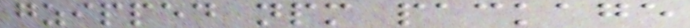gzipped npm package
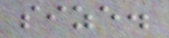size.
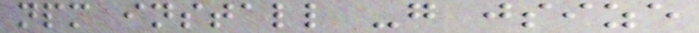npm install -g jsize
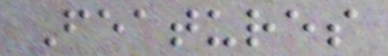Features
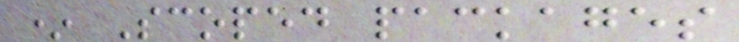* Scoped packages
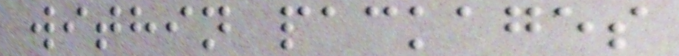within packages
